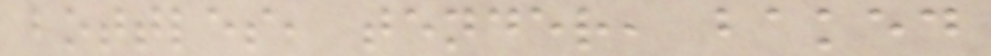bottles, tender, baked
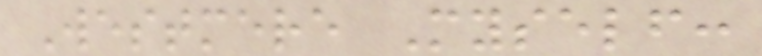Westmere Myself:
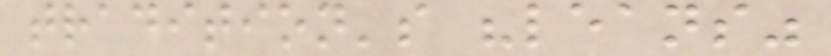tradition's "leans"
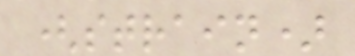(strain)
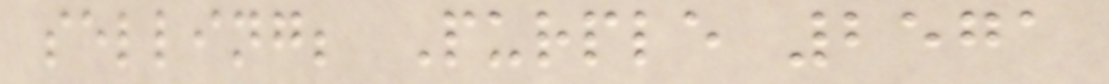selling; Purple 2571
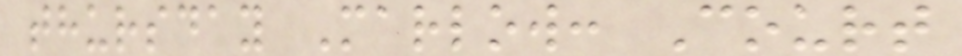thursday Marlow: Court
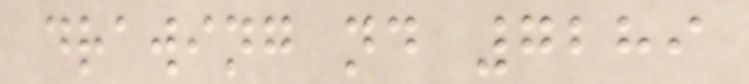drawing nd 7289
